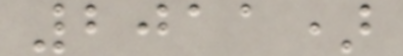2011)
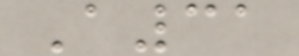A31
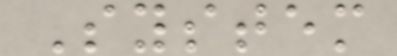System
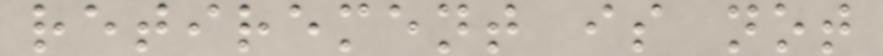retirement is not
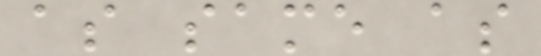as same as
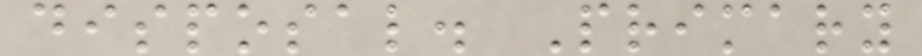disposal. Primary
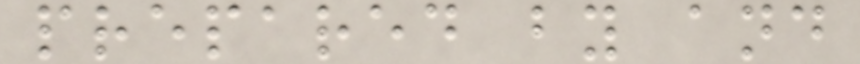prepared by and
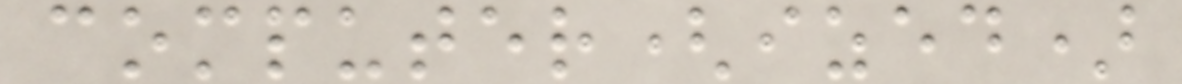computer(ized)
